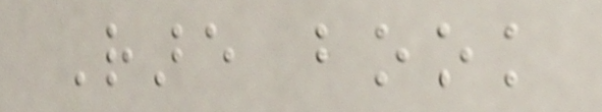Rare book
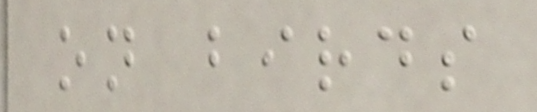on birds
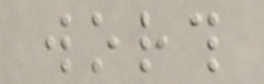worth
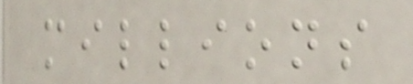millions
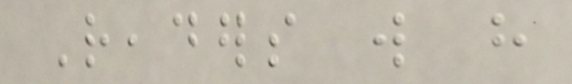Readers will have
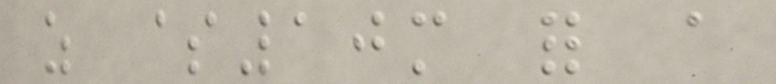as $10m for a
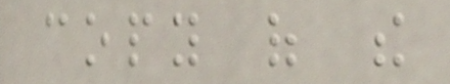copy of the
